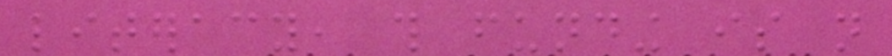literacy, this funding is not
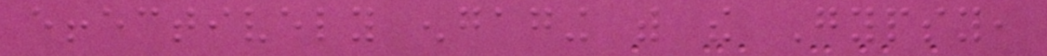effectively engaging with the Gypsy,
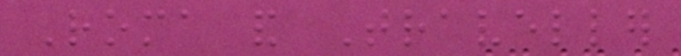Roma and Traveller
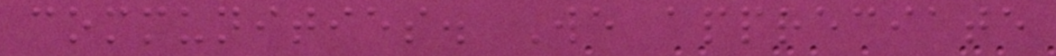communities. We appreciate
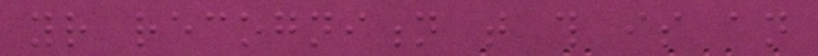your recognition that this is an
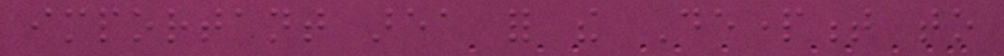important area for the Department to
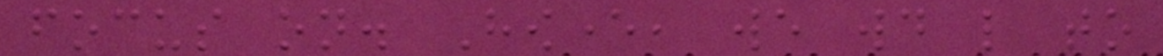focus on. However, we would like to
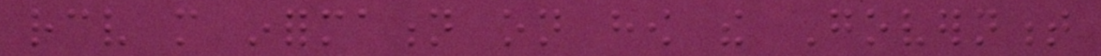receive more information on how the Government
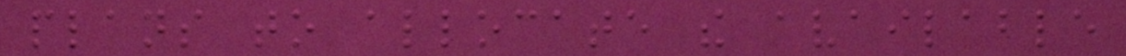plans to allocate the available
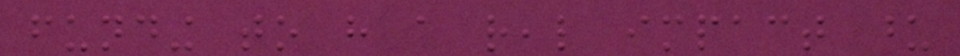funding to have a real impact upon
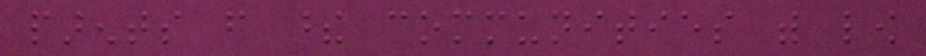parents from these communities with low
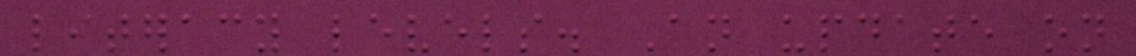literacy levels. An update on
